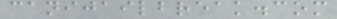canijailbreak.com
